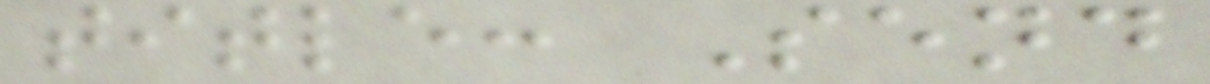title: Send
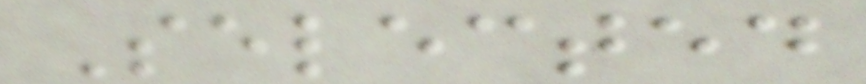Selected
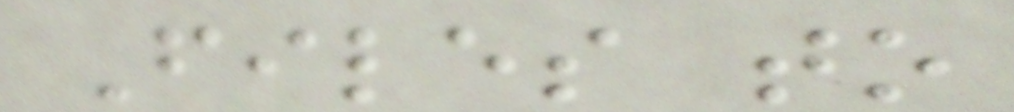Files to
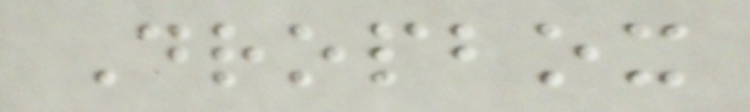Dropbox
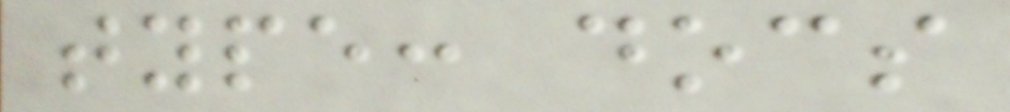type: docs
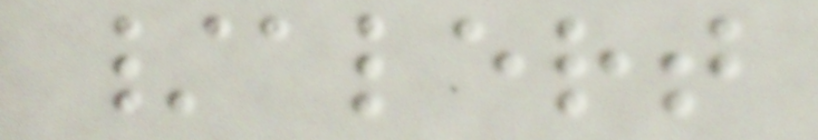/alert
